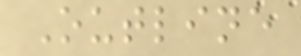Outline
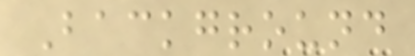Background
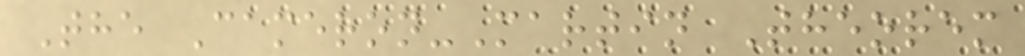The Cameron-Martin Theorem
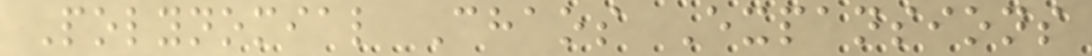Polynomial Chaos Expansions
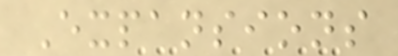Expansions
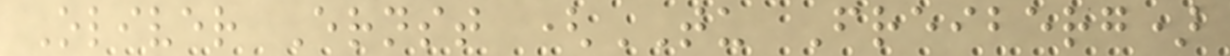Oliver Ernst (TU Freiberg)
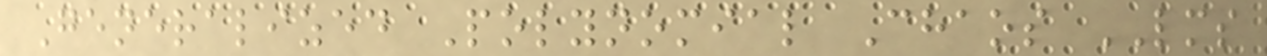Generalized Polynomial Chaos LMS
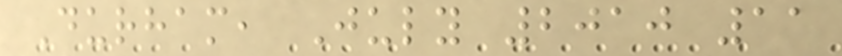Durham, July 2010 11
